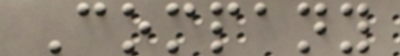Company
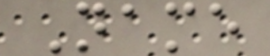Name
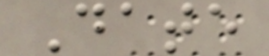Date
